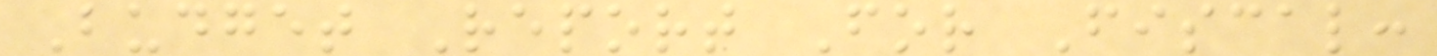Budget Report For Fiscal:
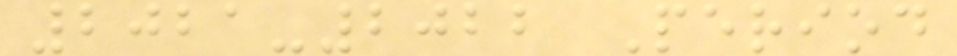2021-2022 Period
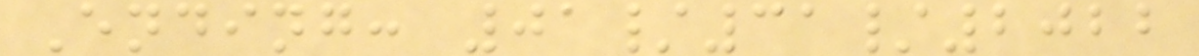Ending: 01/31/2022
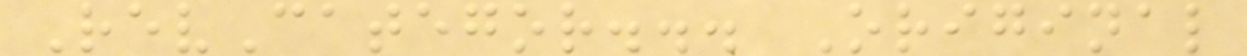RevCategor... Original
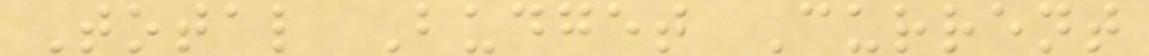Total Budget Current
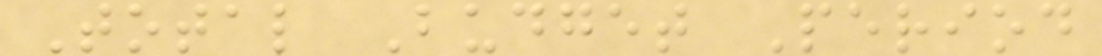Total Budget Period
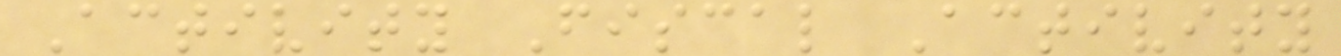Activity Fiscal Activity
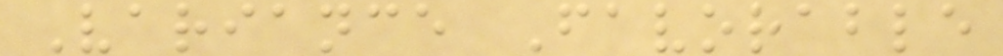Variance Favorable
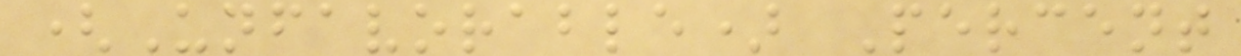(Unfavorable) Percent
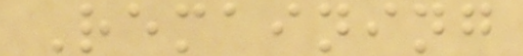Remaining
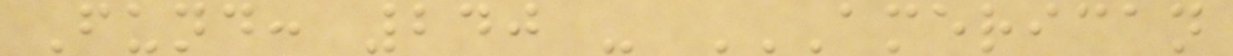Fund: 240 - AMERICAN
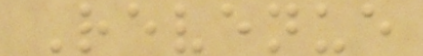Revenue
